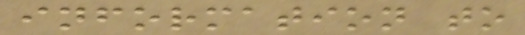information to
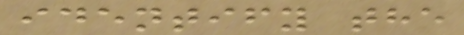identify the
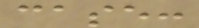case:
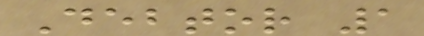Debtor 1
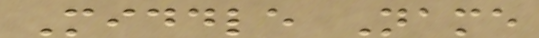Middle Name
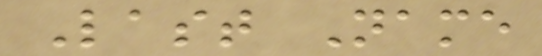Last Name
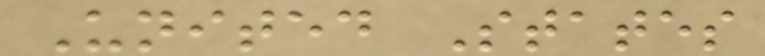United States
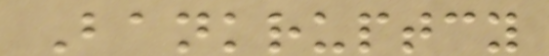Bankruptcy
